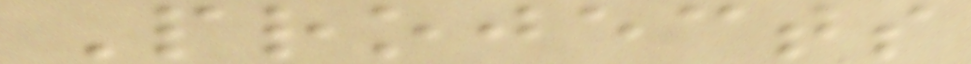Projects
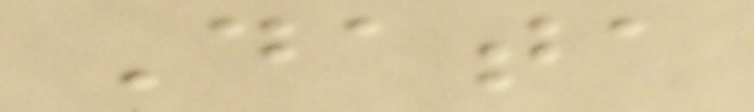Data
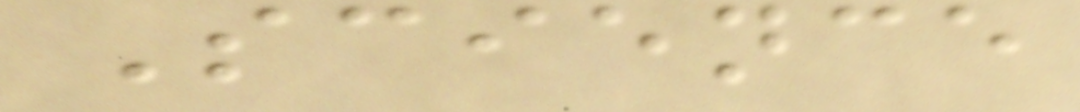Science
